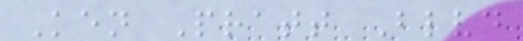Ken Pratt Blvd
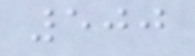500
